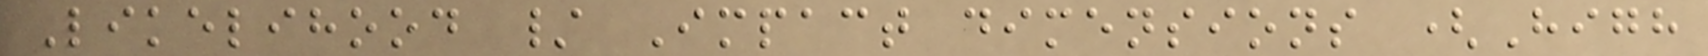Likelihood / Impact dimensions (High
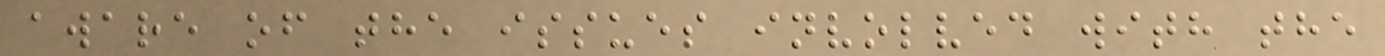aware of the issues involved with the
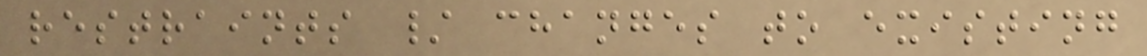restraints / changes to existing
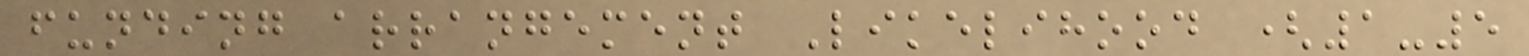funding arrangement Likelihood (1-5
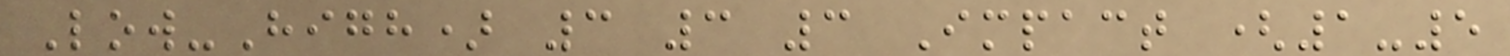Low-High) 3 3 3 Impact (1-5
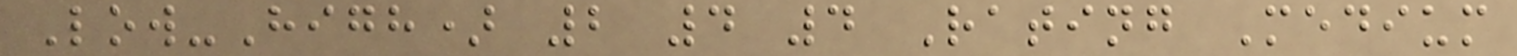Low-High) 2 4 4 Rating Medium
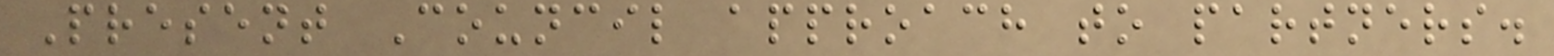Present Council approach to partners.
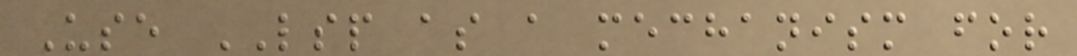Use LSP as a mechanism for
